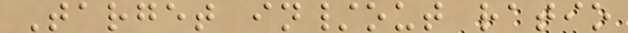Target in/out ratio
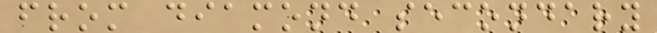from diamond secondary
